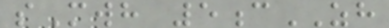sMwh 5cZH
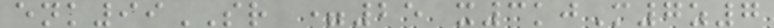enk99SR =25 x3kjM7z7
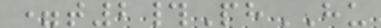=t2#PhHU
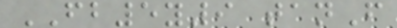FB5y9 tanF
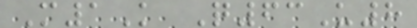M1K Q63U8
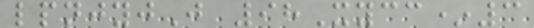lpnjyjJ 98Xycc*3
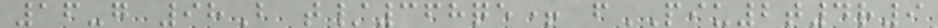16-g 98B t/368qe+ fPIU2t4r9
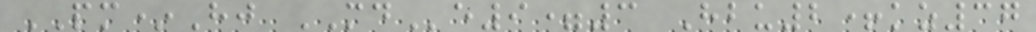PM*Hj MDe9=3 Hbu2+kz37
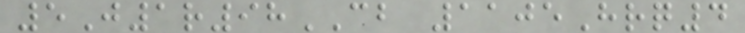5J1r98CB 1105Hrq4
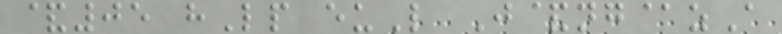&05 hLp euL J&ng@zA
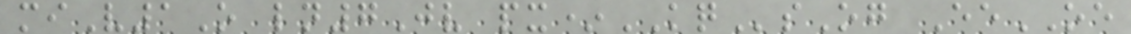miV1O ln7Jv px*KQsOg EeOE
